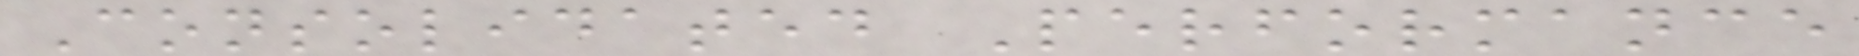Consolidated Performance
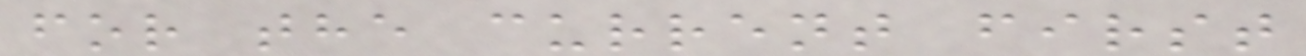for the current first
